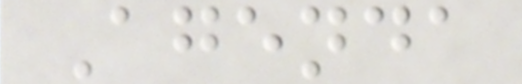Agenda
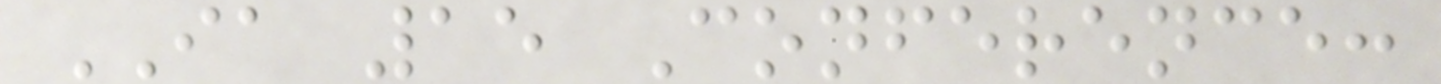IA 15 Conference:
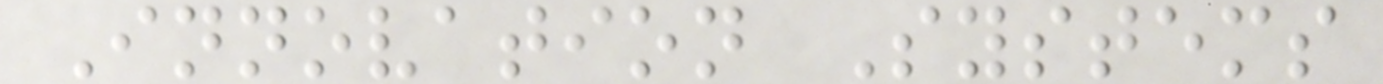Innovation Systems
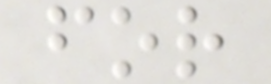for
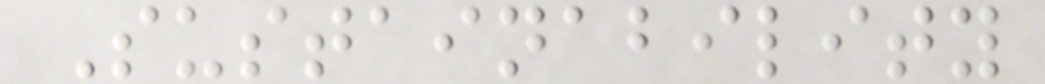Sustainability
